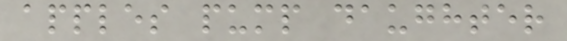apples pump daughter
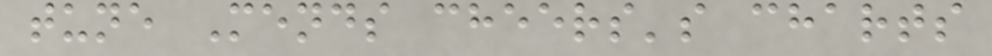tune Mends cheers's charts
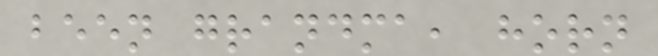been grandma, horn
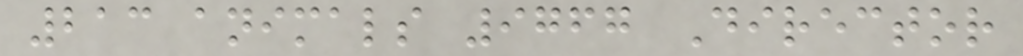213 animals 9767 Director
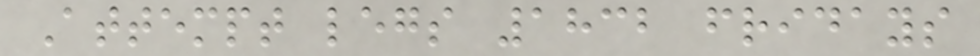Attempt legs 1832 fridays
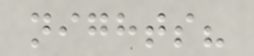nights?
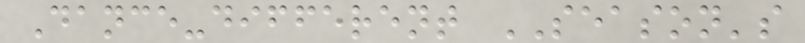Dance-different SEASON's
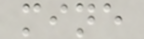mine
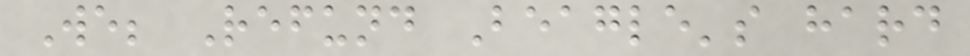We; Refund Beagle's hard
